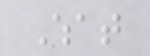What
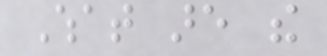What are the
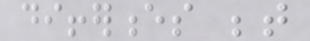differences between
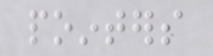pointers
